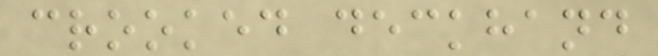crooked deckhand
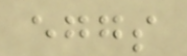eggs
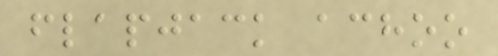flapjack achoo
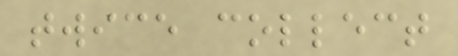twice collect
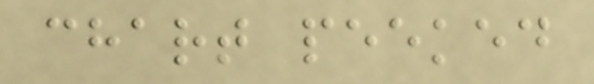chart peeked
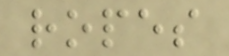ropes
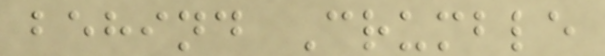behind Crumble
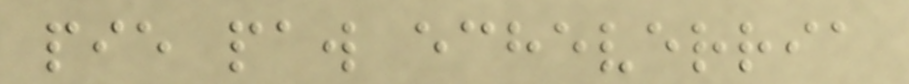pie paw echeverria
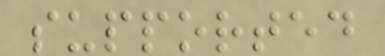supported
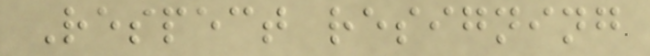Respect resigning
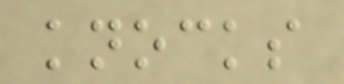knocks
